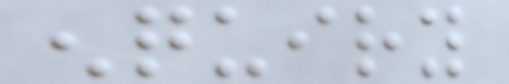enquiry
